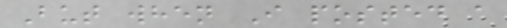But when I posted a
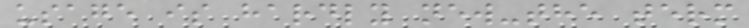usage is hardly new-the term
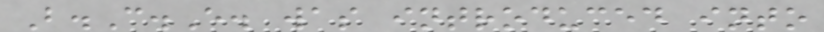B.C.E. was introduced into
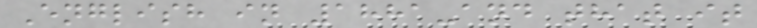English in 1881-and that it
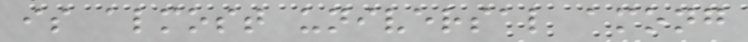is almost universal among
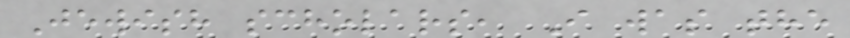Jewish scholars, I was the
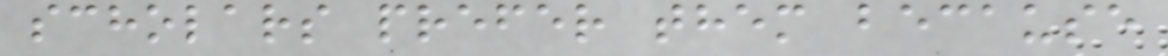scholars prefer them because
